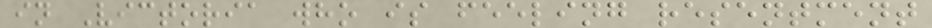in Victoria who is feeling resentment
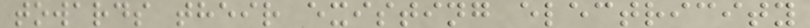towards their existing electricity
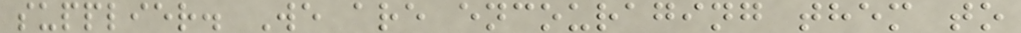supplier. We are encouraging them to
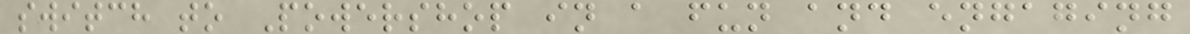switch to Powershop in a fun and engaging
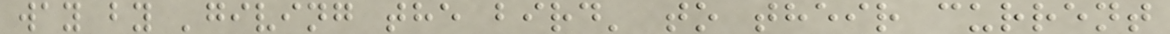way by 'giving the bird' to their current
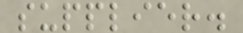supplier.
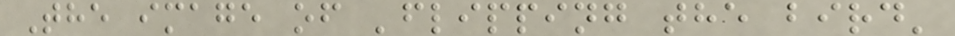The image of 'flipping the bird'
